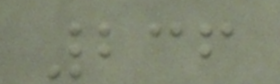236
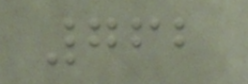762
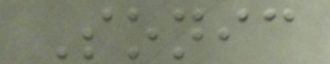Sonic
